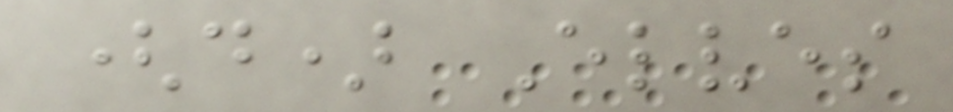(d) Elves
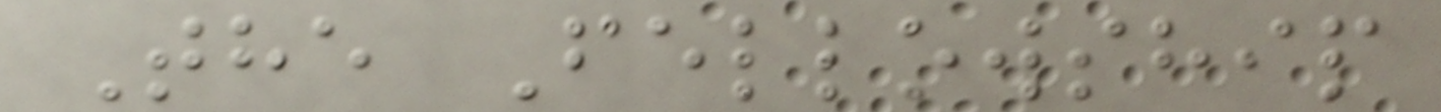The Fellowship
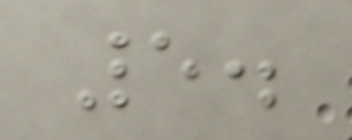5.
